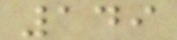149
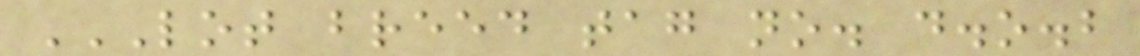LOT BREED TAG NO. D.O.B
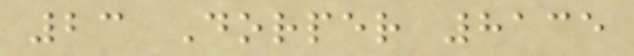23 Dorper 8135
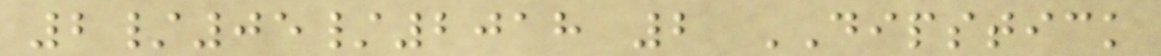2/05/2018 2 DIPSTICK
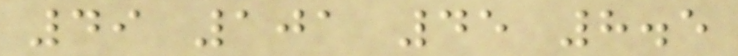49 101 45 8.5
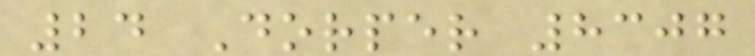24 Dorper 8307
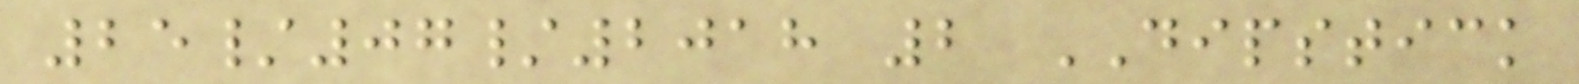25/07/2018 2 DIPSTICK
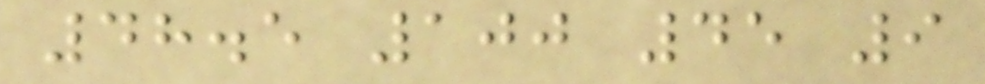48.5 100 45 9
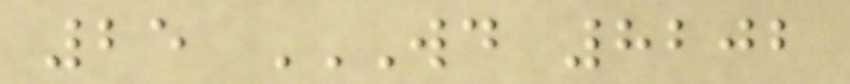25 WD 8202
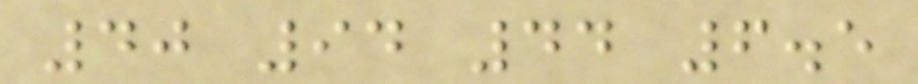40 94 44 6.5
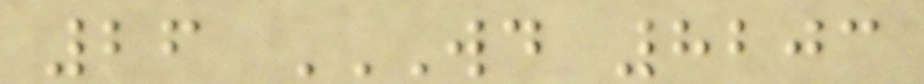26 WD 8203
